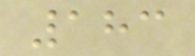183
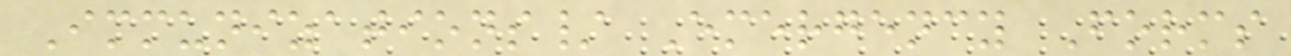Immunizations/ Emergency Forms
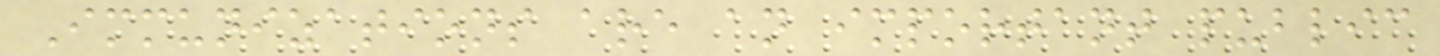Immunizations are an important public
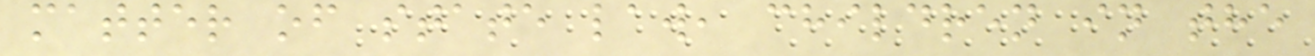matter of state law, children in the
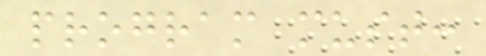program must:
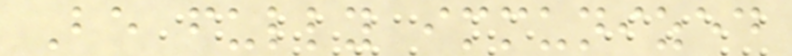Be fully immunized
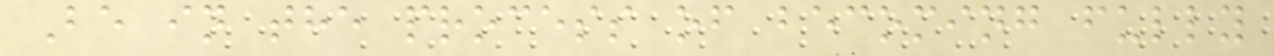Be in the process of becoming fully
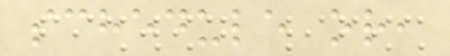schedule or,
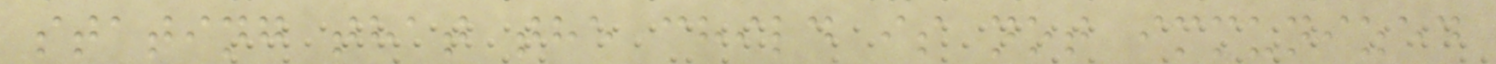stating that the child is not immunized
